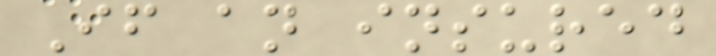If an insured
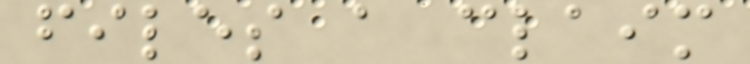files a claim
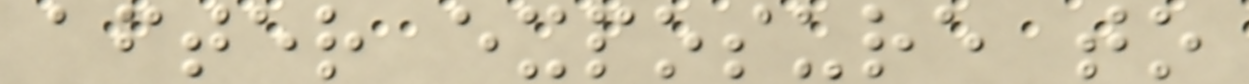after exposure to
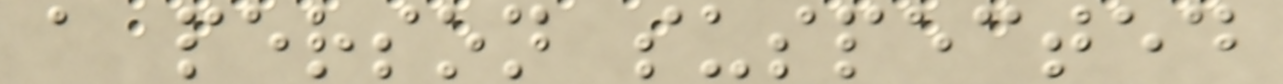a person suspected
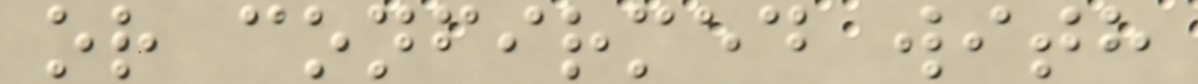or confirmed with
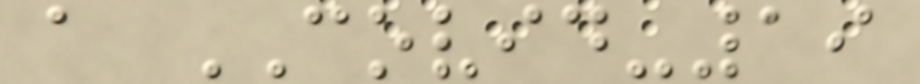a COVID-19
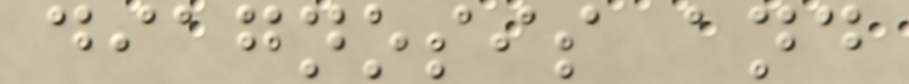diagnosis and
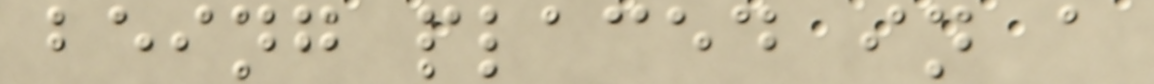being placed in a
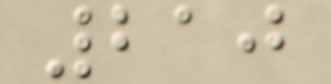210
